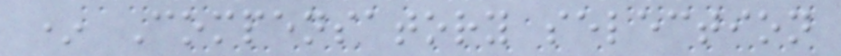* Compensatory selection
